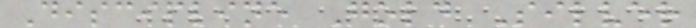Discipline Gold Silver
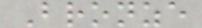Bronze
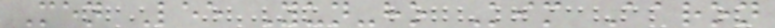Men Lee Yun-ho Kim Aaron
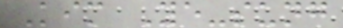Kim Ye-sung
